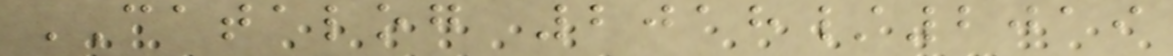CATALOG 2018/2019
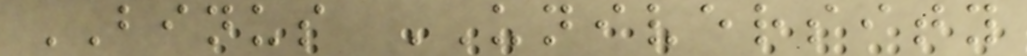BINUS UNIVERSITY
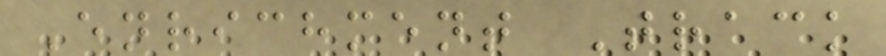Enrichment Track
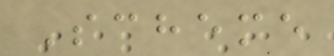Scheme
